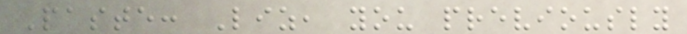Paste: Liz, you previously
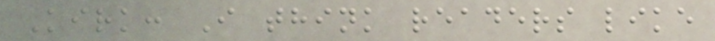Kirk: I think readers like
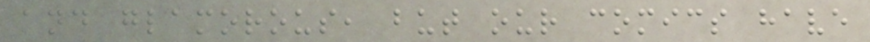and glamorous, but our comics have
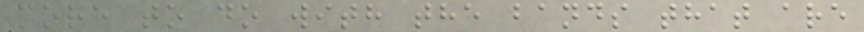more to do with the bands that are
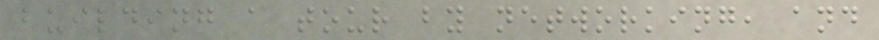building a tour by networking, and
